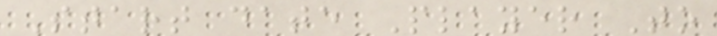Start date Player To
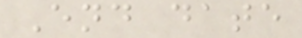End date
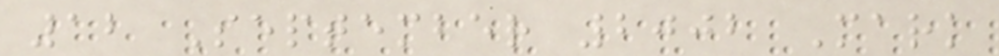12 September 2002 Mark
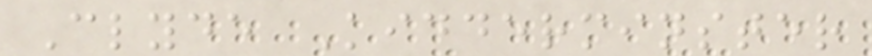Clyde Kidderminster
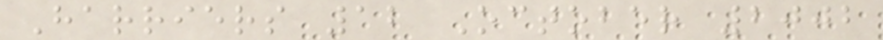Harriers 12 October 2002
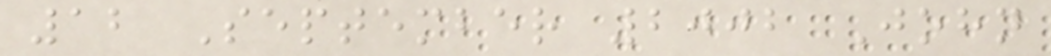12 September 2002 John
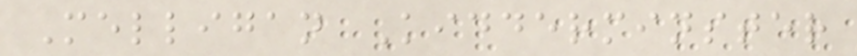Melligan Kidderminster
